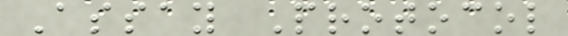Assay Protocol
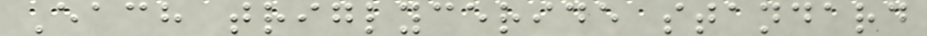Each triglyceride standard
